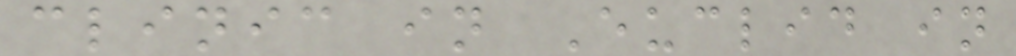clinic in Euclid in
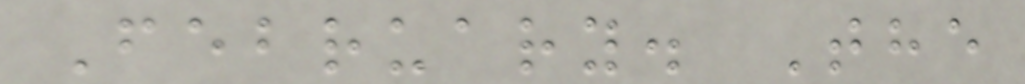February. The
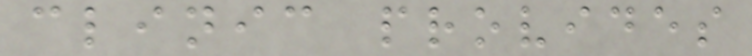clinic provides
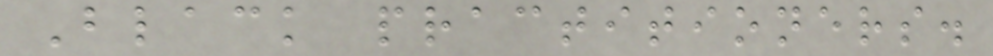Black practitioners.
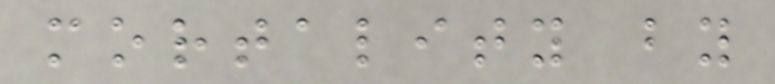mortality by
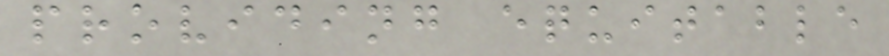providing equitable
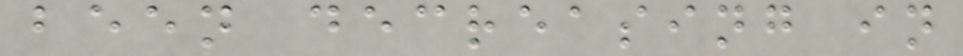been decreasing in
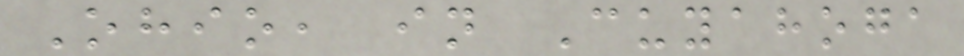Ohio, in Cuyahoga
